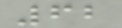62
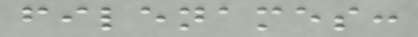filenames:
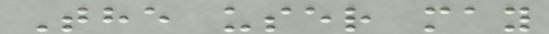The user may
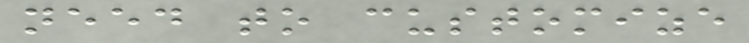need to customize
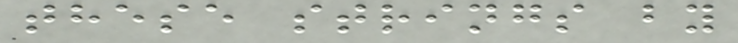these strings by
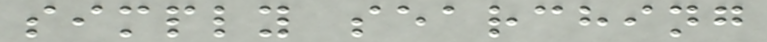simply searching
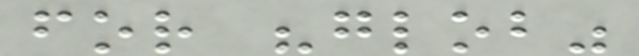for "glob"
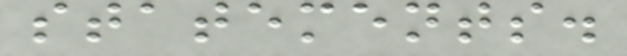statements.
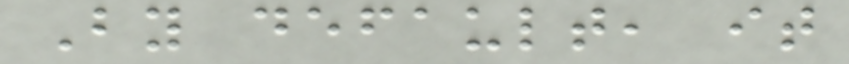By default, it
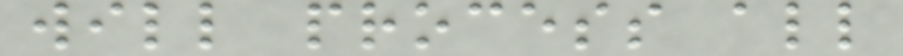will process all
